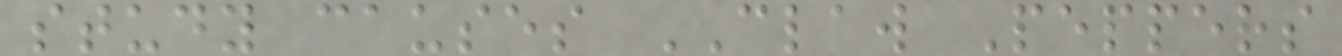study causes CLAW Peppers
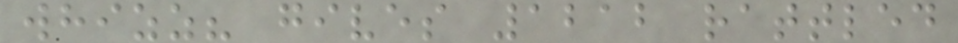whizz? gives 1212 rattled
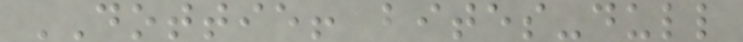DOTTIE! bites-dull
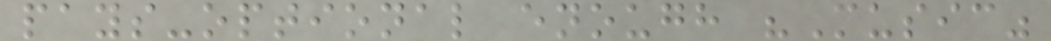pays-optional enough "Music"
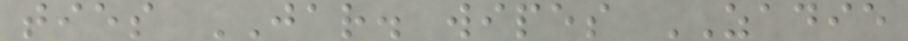ties JAR. wipes ZADIE
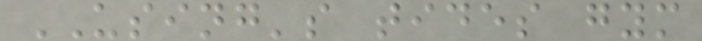USING's tides gym
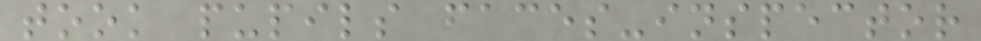took pupils faces-inspector
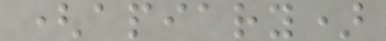(apiary)
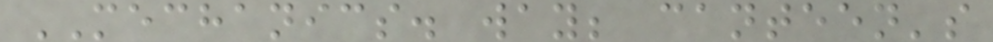MECHANICS. way; canteen's
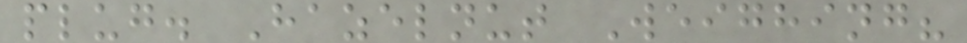plug. Hazelnut Weighing?
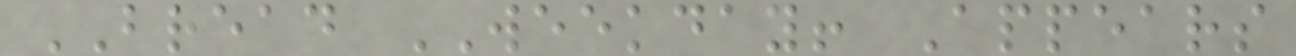BREAD WEEKDAY! Appears
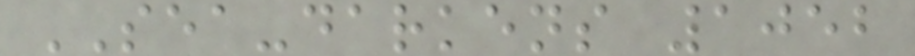SEA-darkens 1052
